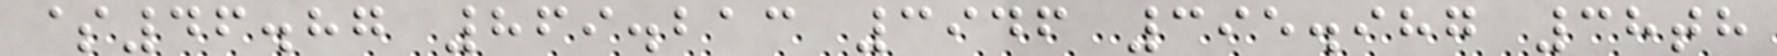$46.87 869.213 3946 395.987 38th
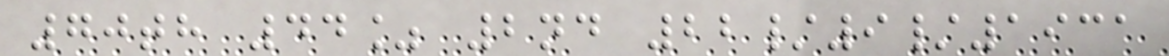70th 44% 2nd 22/9/1931
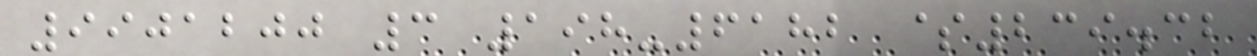9901200 3 198-6182 $239.32
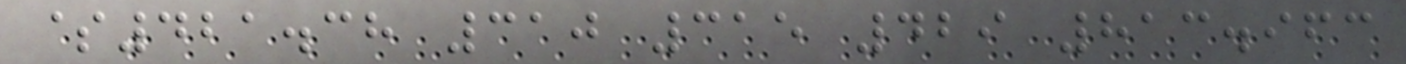$421.38 310 315 429 813.963
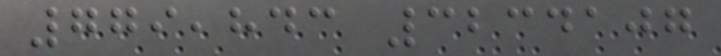779,843 3234107
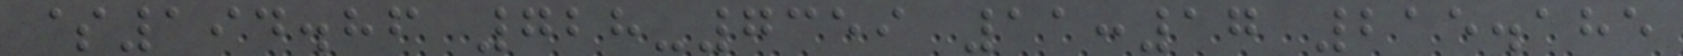$194.86 728-7359 11:17 215.185
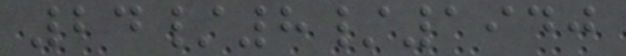24/8/1940
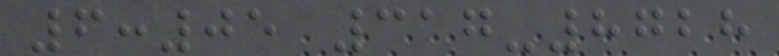6:05 317-8728
